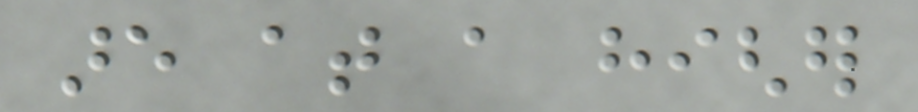are at a higher
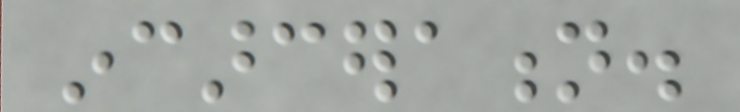incarceration.
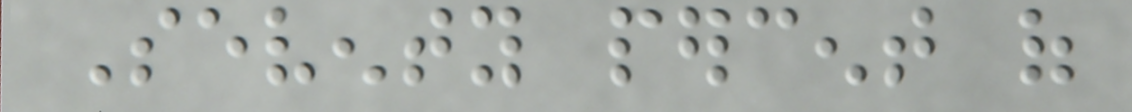Seventy percent of
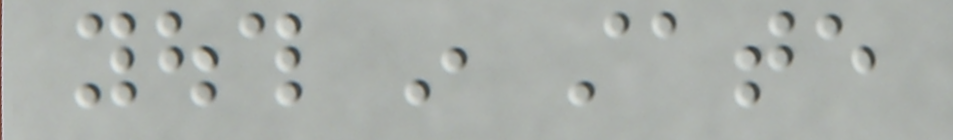youth in state
